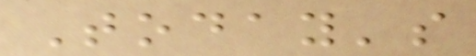Today's
